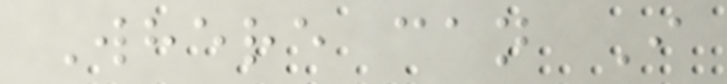Where can I
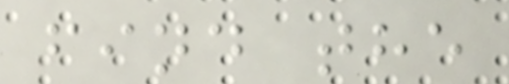find the
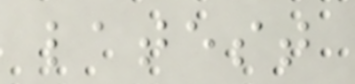latest
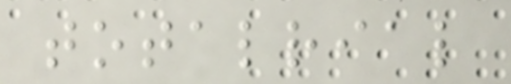totalrial
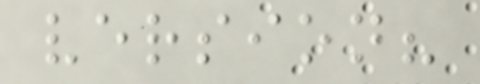version?
